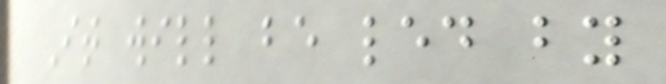It will be led by
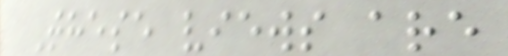These views are
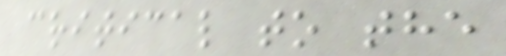critical to the
